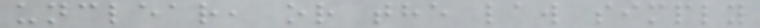unclear, or the law simply
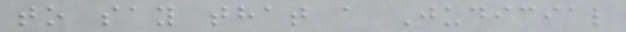to say that a Judicial
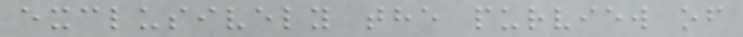exclusively the purview of
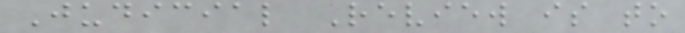Judicial Review is to
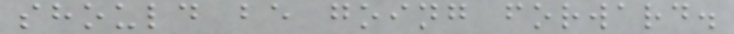should be going forward.
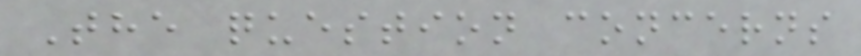The question concerns
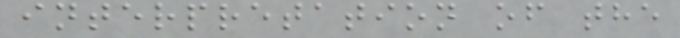interpretation of the
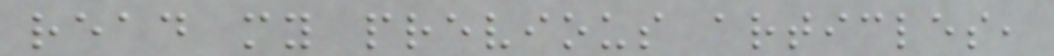read my previous articles,
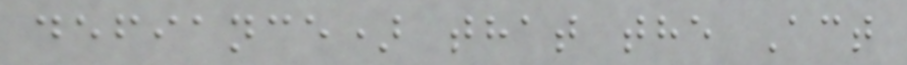defiance) that the Act
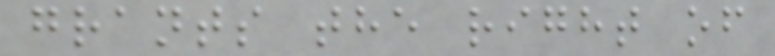grants the right of
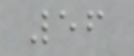56
